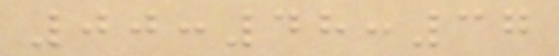00:48:37
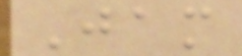Jam
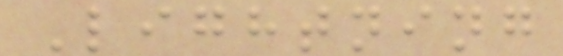Lightning
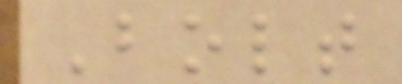Bolt
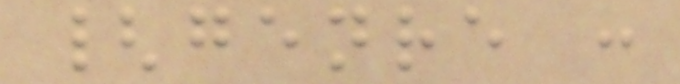{genre :
